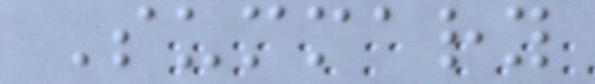Summary
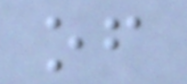of
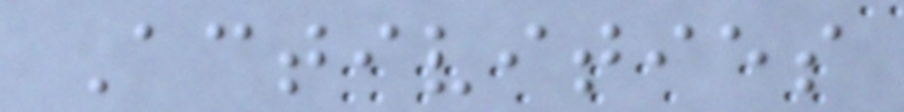Activities
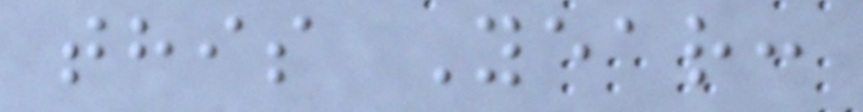this Year:
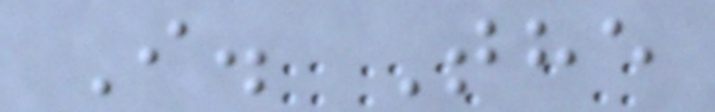I. The
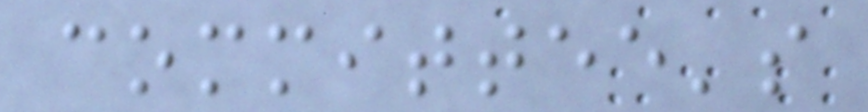committee's
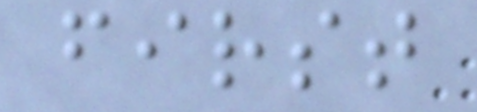first
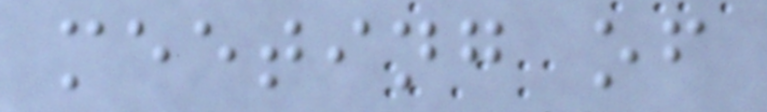meeting of
